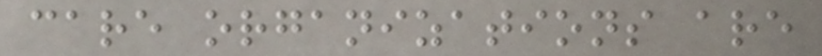care organizations are
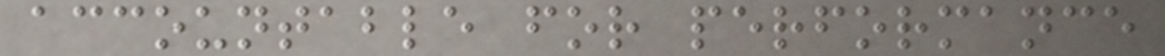accountable for performance
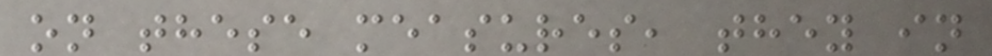on these measures, they in
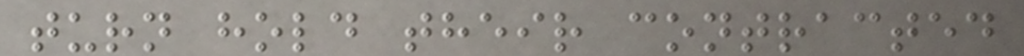turn hold their contracted
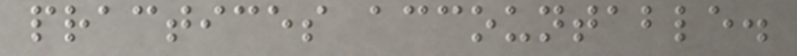practices accountable.
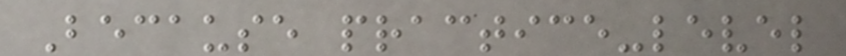Because practice-level
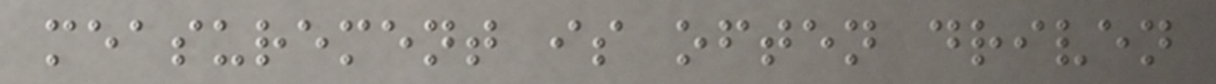measurement is often driven
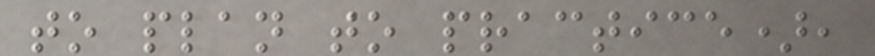to plan to practice),
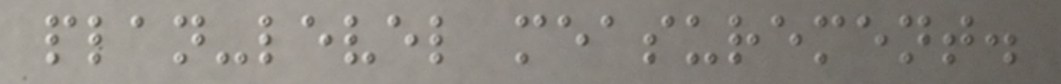plan-level measurement.
